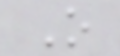O
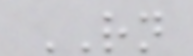RN
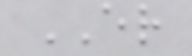ER
